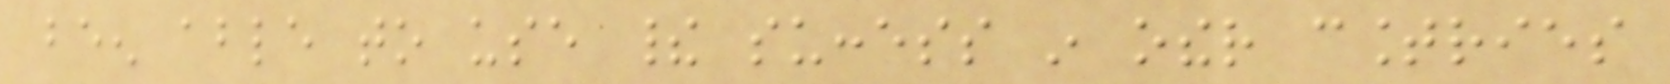been able to use their success in other countries
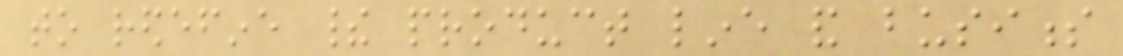to redefine their product line and business
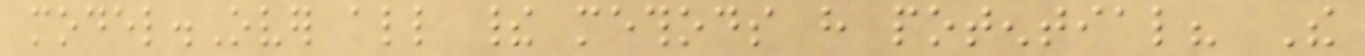model.Over all their methods have potential? The
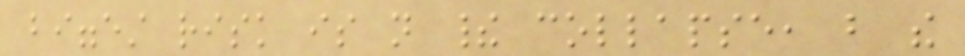biggest risk is not their collapse, but the
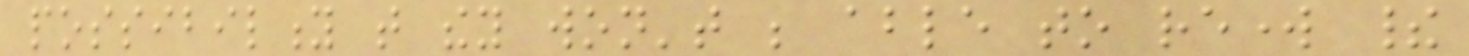possibility that they won't be able to rework their
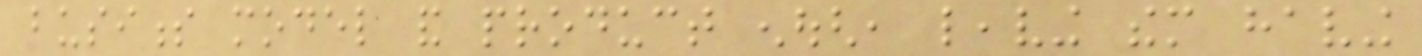business model and product enough, leaving them having
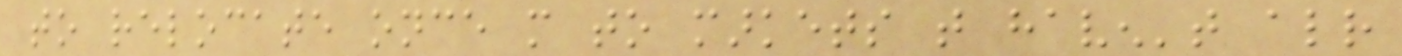to relocate once more to markets that haven't already
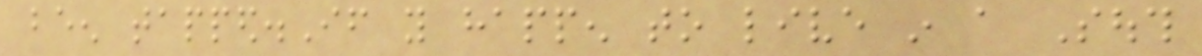been tapped.If you happen to live in a South
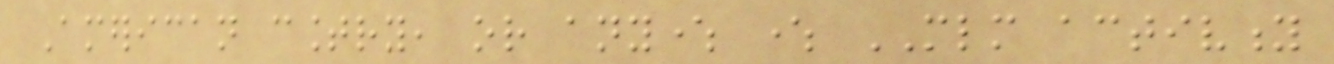American country, or anywhere where MLM activity
